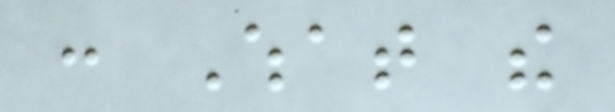: What the
